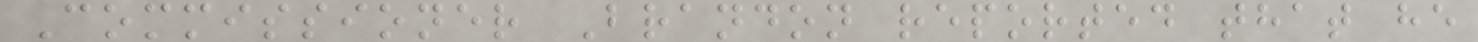Commissioner Brandon reported that he
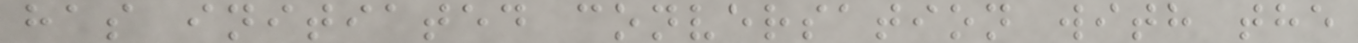has initiated conversation with the
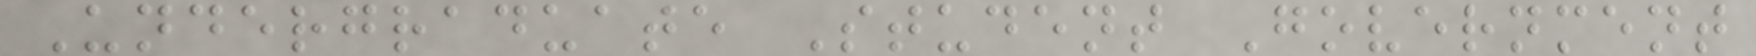Undergraduate Student Government
